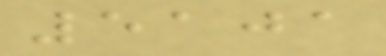5101
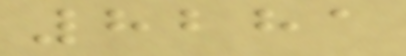8281
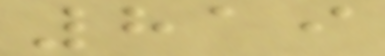819
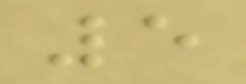5
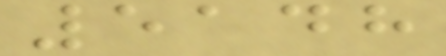5148
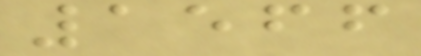1566
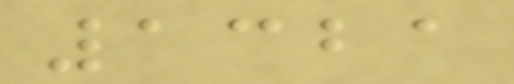1321
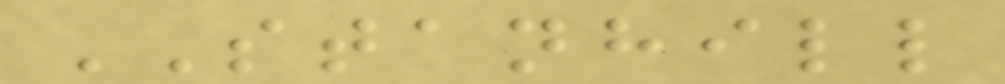STANHILL
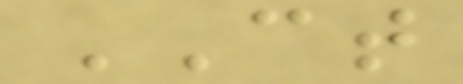CT
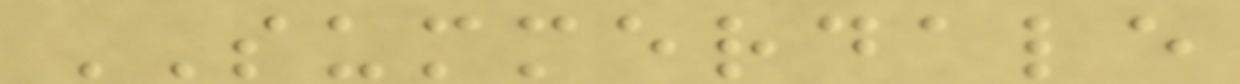SUMMERDALE
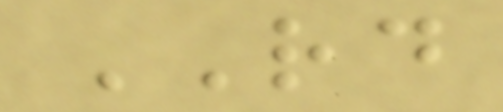RD
